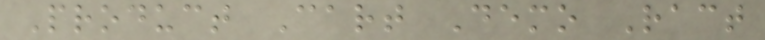Product Cart Demo Ract
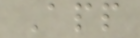App
